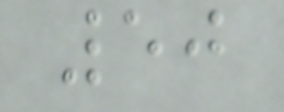50
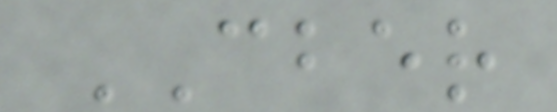CBER
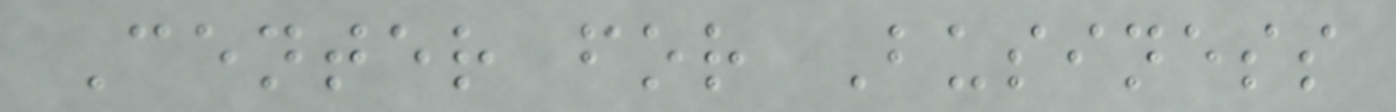Center for Business
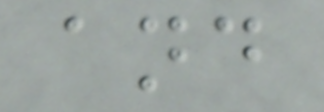and
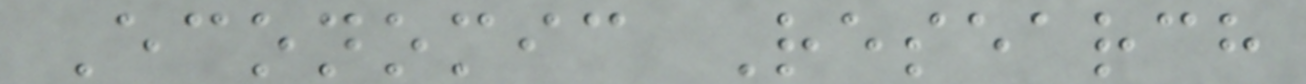Economic Research
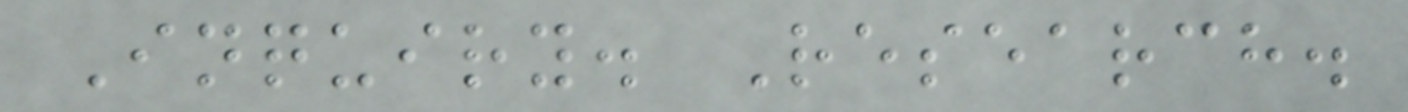Inquiry. Research.
